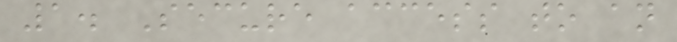1. Secure access to an
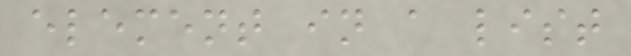element in a list
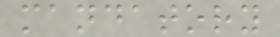mandatory
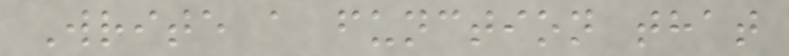Write a function that
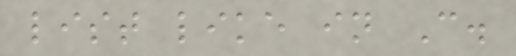list like in C.
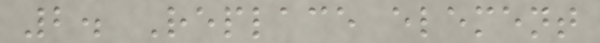2. Replace element
